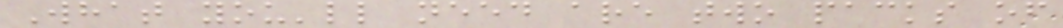What you'll need are two packs of
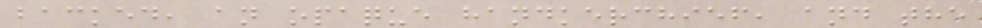backed, an opaque handkerchief, and the
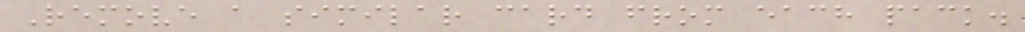Remove a similar card from each pack.
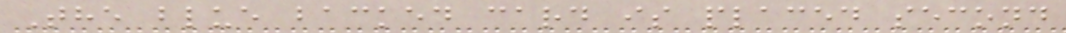The blue backed card is placed second
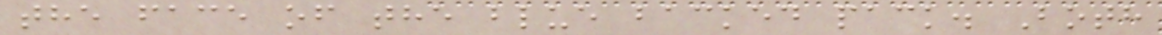the face of the blue backed pack. Both
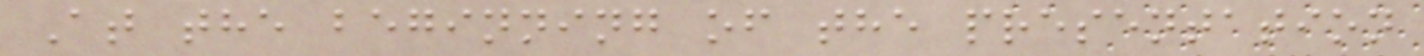At the beginning of the presentation
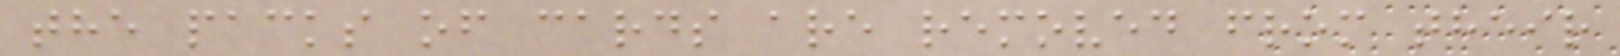the packs of cards are removed from their
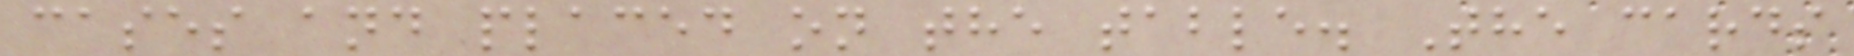cases and placed on the table. The cards
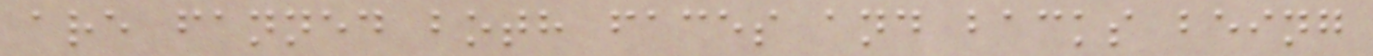are fanned both faces and backs being
